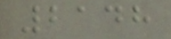2148
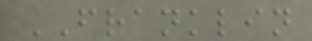FRANKLIN
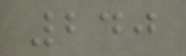240
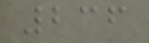236
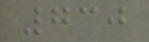730
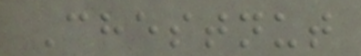Chestnut
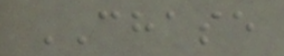CHASE
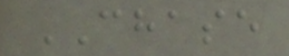CHASE
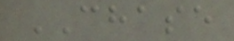CHASE
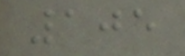105
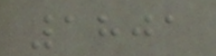1801
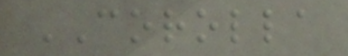COROLLA
